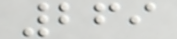269
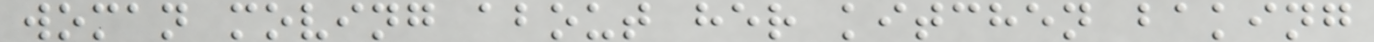woman moving about her kitchen baking
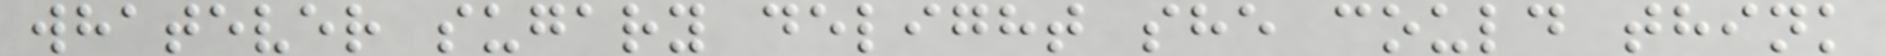whatever sugary delight she could think
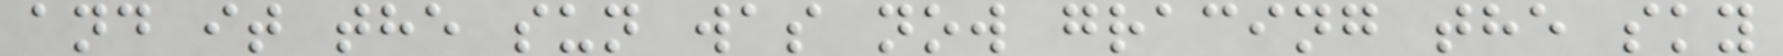and it the sun was now gracing the sky
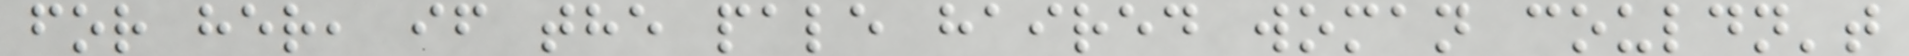for her, if the pale haired woman couldn't
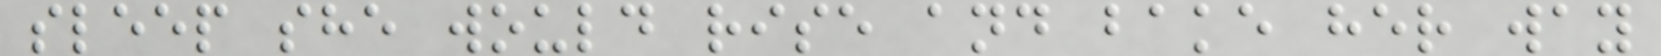sleep she would rise and bake her way
